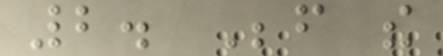2. Before the
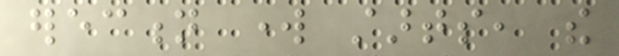erection work starts, the
